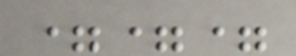===
